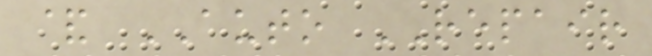& AUTO REPAIR
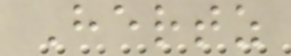Hertz
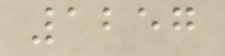1257
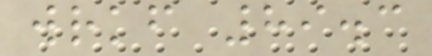wrkf 89.3
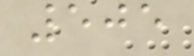505
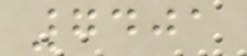7401
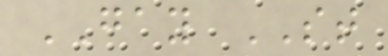GAY ST
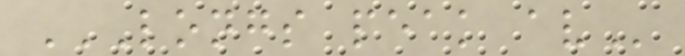LONGS PEAK AV
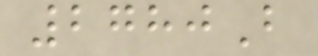2780B
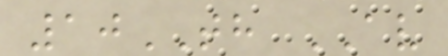10TH AV
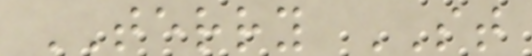TERRY ST
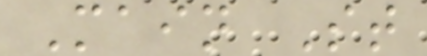Main St
